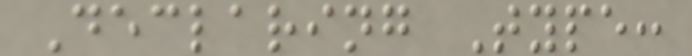Declaring Type:
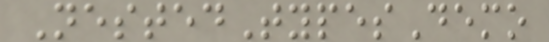NestedTypesDemo
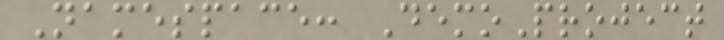Namespace: DemoProject
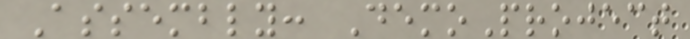Assembly: DemoProject
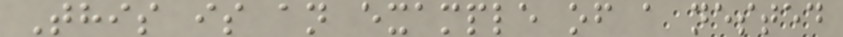This is an example of a nested
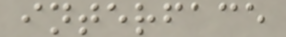interface
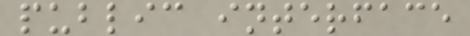public interface
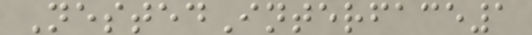NestedInterface1
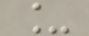_
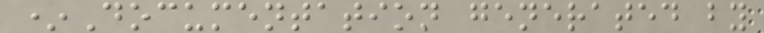*Documentation generated by
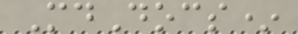MdDocs*
